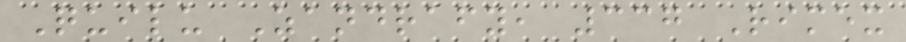Quilu Zandrafy, 337 Rimex
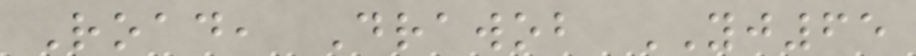Road, Drawob YJ65
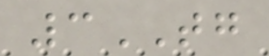3TG
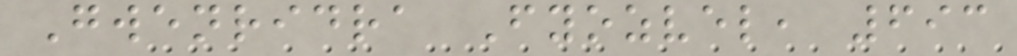Gwenridra Fyozvel, 693
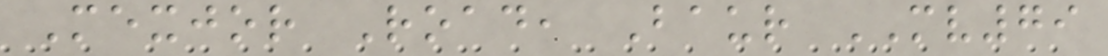Mexjor Road, Baur MV79
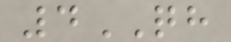4QH
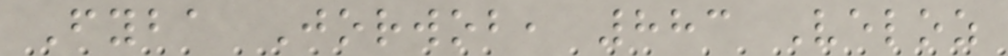Fyba Jorwob, 883 Veloz
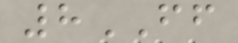8FF
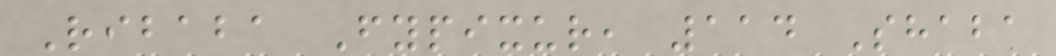Ribaba Fypixur, 114 Shaba
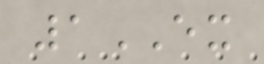1EX
